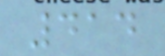414
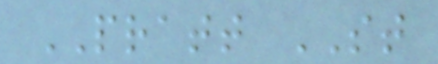PRATT ST
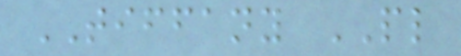TIFFANY PL
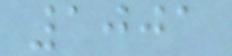1001
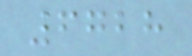6728
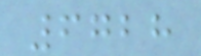6728
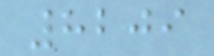8209
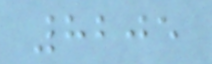8205
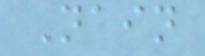Nain
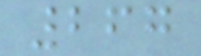267
